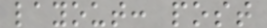layout: post
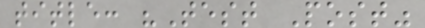title: "Test Post"
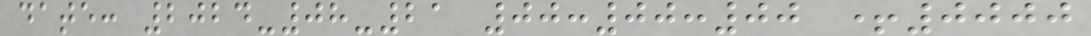date: 2024-08-21 00:00:00 +0000
